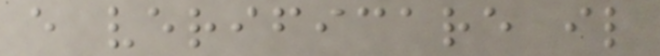e verificare il
